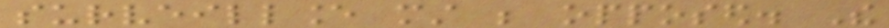surveillance must be opposed. The
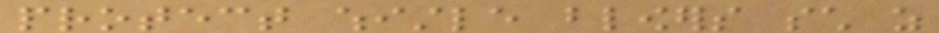protect whistle blowers such as
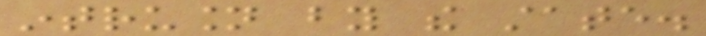intrusion by the state.
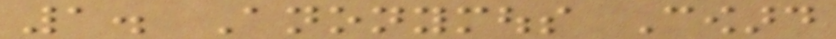1. Anonymous Coward
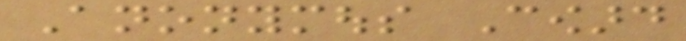Anonymous Coward
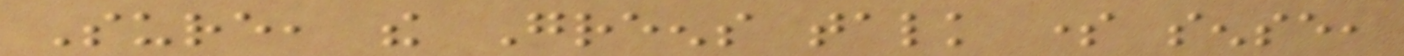Sure, the Greens talk some sense,
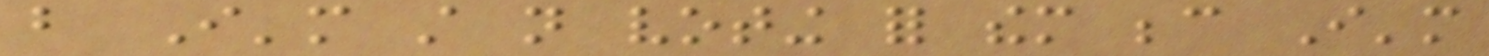but I'm still not voting for them because I'm
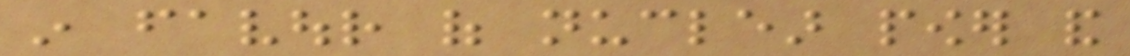in favour of nuclear power and
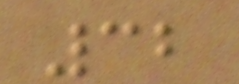32
